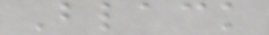Black
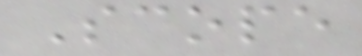Scope
